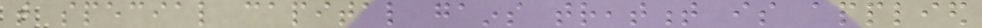that special capital gains treatment is applied
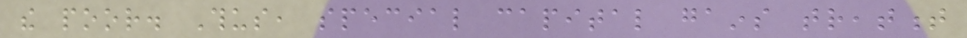the poor. Thus, special capital gains treatment
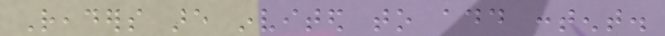Readers are invited to add content.
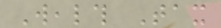Wealth Tax
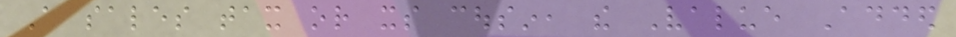A sales tax or its cousin, the Value Added
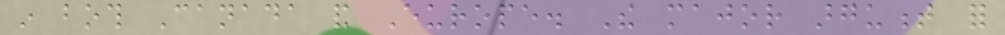in both Canada and Europe. The major argument for
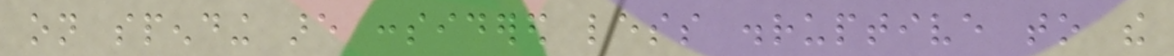on spending are considered less disruptive to the
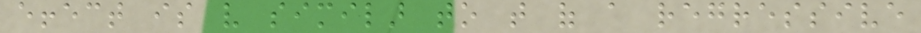effect is very similar to that of a regressive
